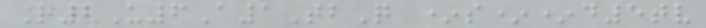R2U6A1TbQ *s**d5tv
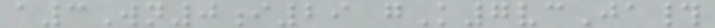a3Wn0i29 gK7vcJa#
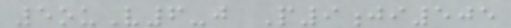5ouV6-j P9ji505
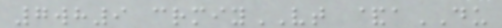7wh9 crmiyVT &aDU
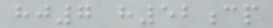hj7 h52cp
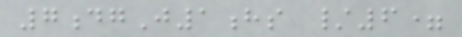7dgJ1hs /6=
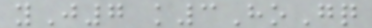yJ7 k3HoGq
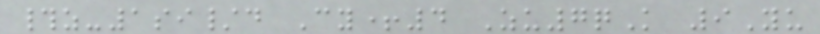#z-1si/d Cy+4 Zu7qK 9Yu
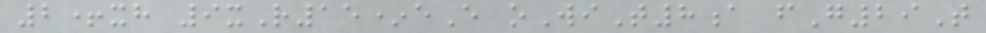2+xh 9xR15*eE oWiT8a fG29T
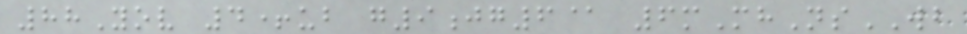88Yov 4+ub g9jg6@ 6mMhNsWB
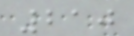210
